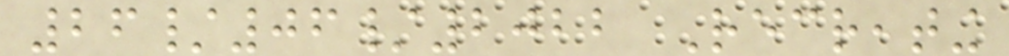26/06/2022 Recreating
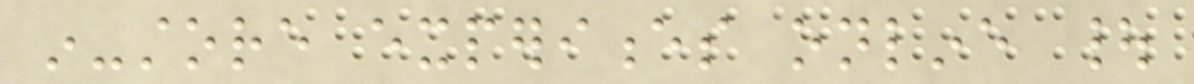in-store experiences online |
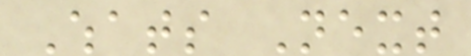Whats Next
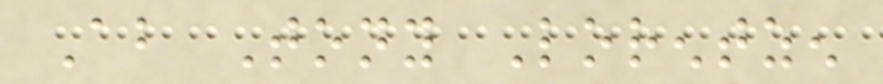About Tony Lorentzen
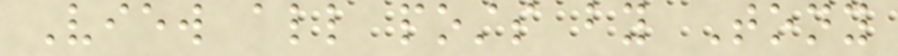View all posts by Tony
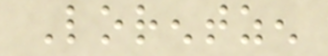Lorentzen
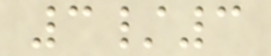3/3
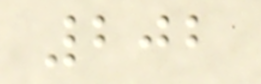202
